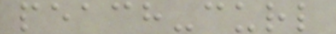peach-curl
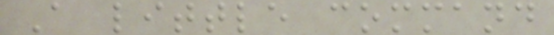A little command
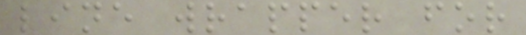line wrapper for
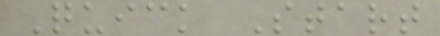Quick Start
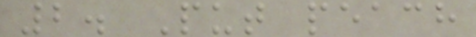2. Put peach
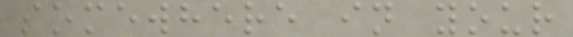somewhere in your
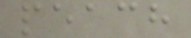peach
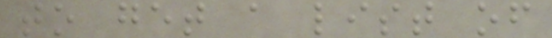to get a list of
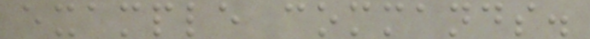example commands.
